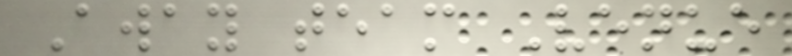Away team Venue
